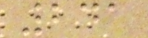241
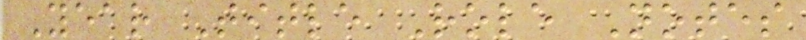Year Title Role Notes
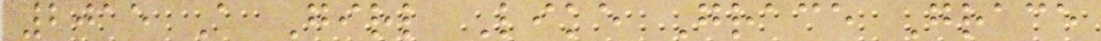2015 A Girl Like Grace Grace
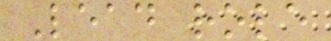Lead role
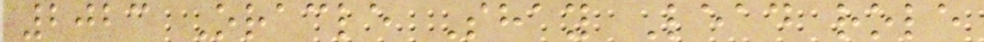2023 Oracle Shay Lead role
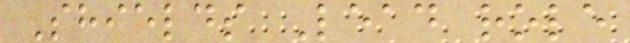Shields Lead role
